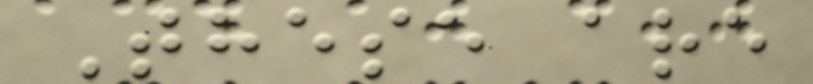These are
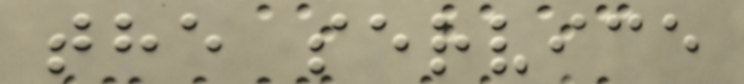the service
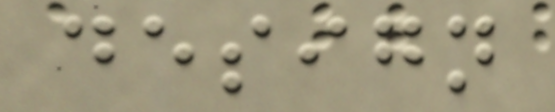design
